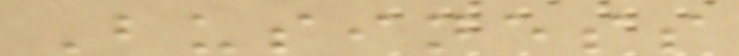Business
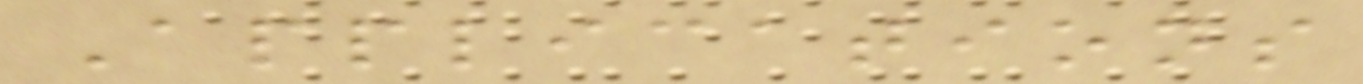Applications
